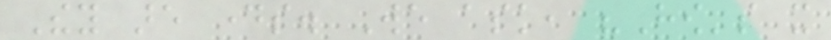They are days. We ask, "How's it
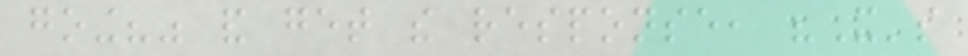going?" and get the response, "It's
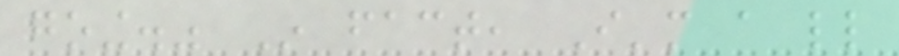going." In fact, I'm a little
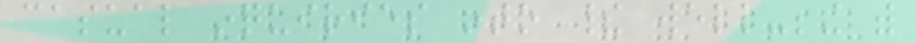casual inquiries into their well-being with
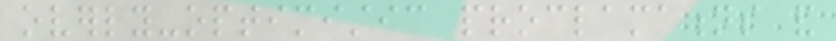overly-optimistic proclamations and
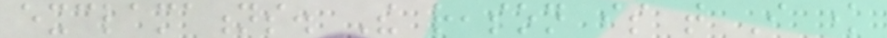exclamations. The reason is that I know
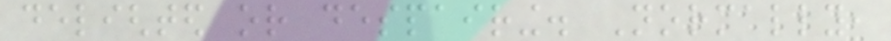delighted or despairing. Normally,
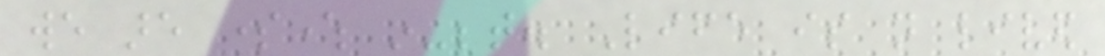we are somewhere in-between. Life is not lived
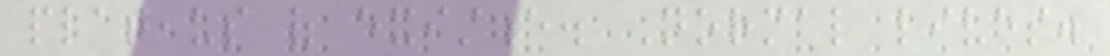plateaus of existence. Normal lives.
